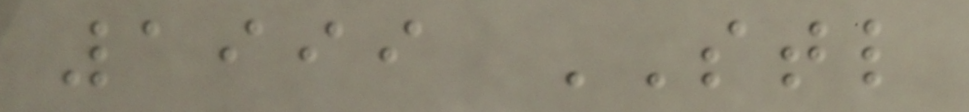1999 STL
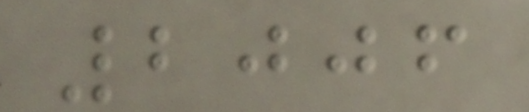2006
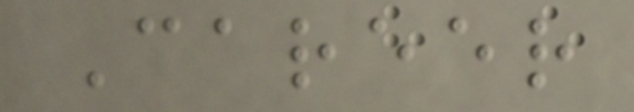Career
